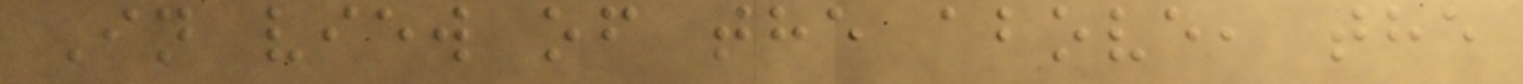In view of the above, the
